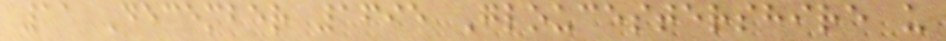11 December 1695 Gloucestershire u
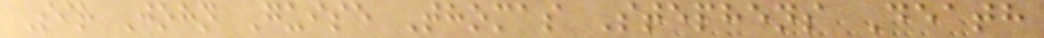Sir John Guise Thomas Stephens Death
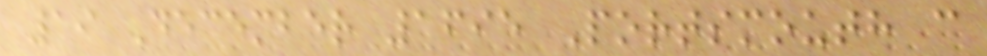19 December 1695 Portsmouth c
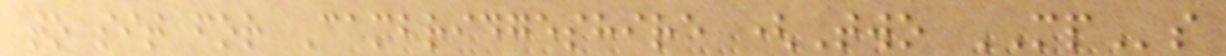to sit for Cambridgeshire (Two MPs
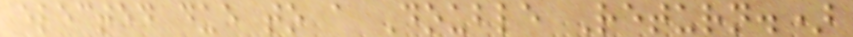elected due to a Double Return.)
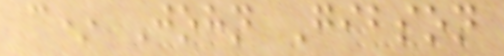c* John Gibson
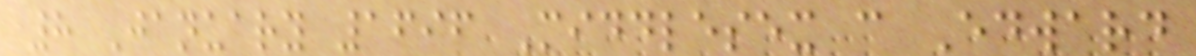8 January 1696 Middlesex c Edward
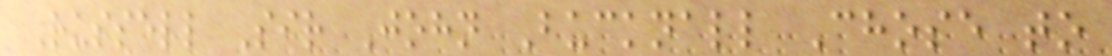Russell Sir John Bucknall Chose to
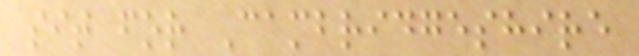sit for Cambridgeshire
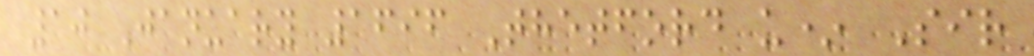10 January 1696 Thetford u* Sir
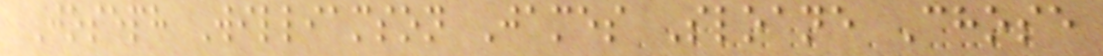Joseph Williamson James Sloane Chose
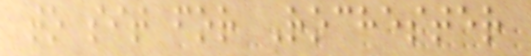to sit for Rochester
